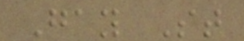Gay St
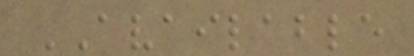AVAILABLE
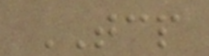TCP
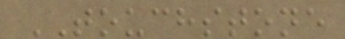TOUCHSTONE
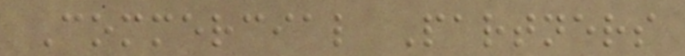Commercial Partners
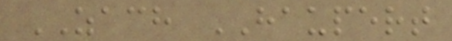ZACH HAUPERT
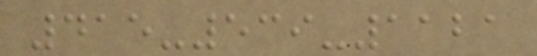415-539-1121
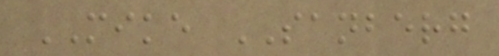MIKE SANBERG
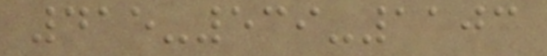415-539-1103
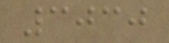3030
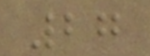27
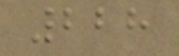228
